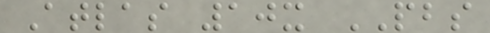Atlas 10x PBS
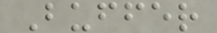Buffer
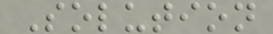Solution
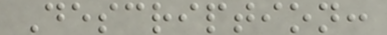Description:
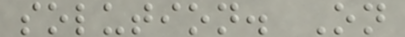solution. On
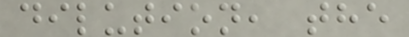dilution, the
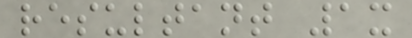resultant 1x
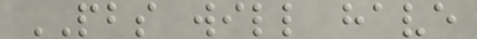PBS will have
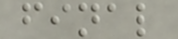final
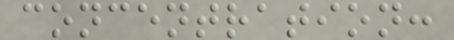concentration:
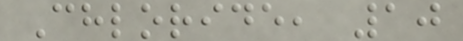Chloride, 10
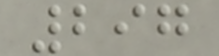297
